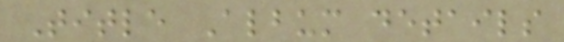Title Album details
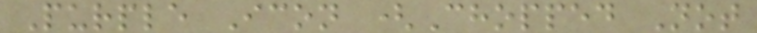Purple Icon (Chopped Not
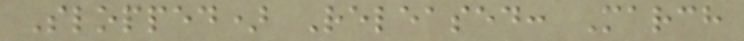Slopped) Released: March
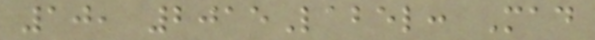10, 2015Label: Mad
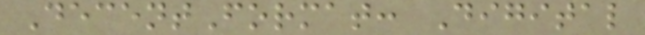DecentFormat: Digital
